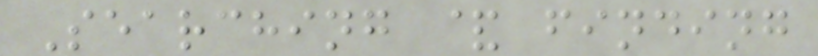Searching & finding
